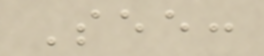See:
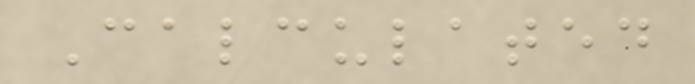Calculated
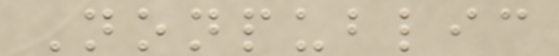Nonpublic
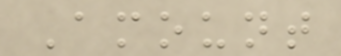Amount
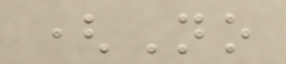(No
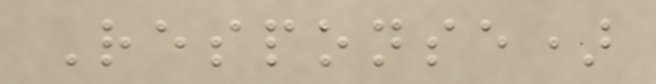Response)
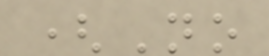(No
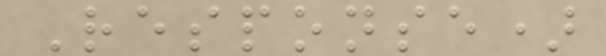Response)
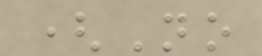(No
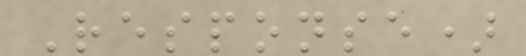Response)
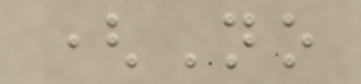(No
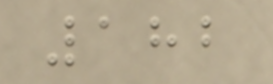182
